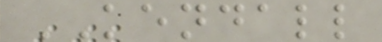KENDALL
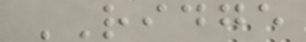RIDGE
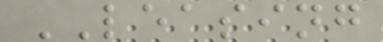LEASING
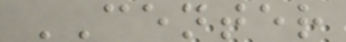CENTER
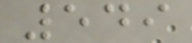549
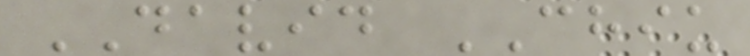DAVID CHIU
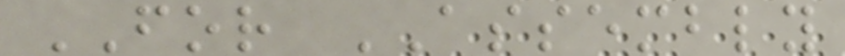FOR ASSEMBLY
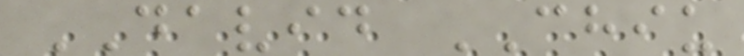DAVID CHIU
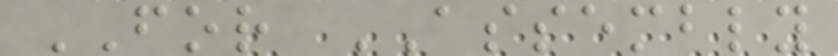FOR ASSEMBLY
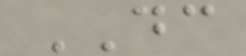DC
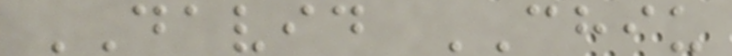DAVID CHIU
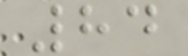84
